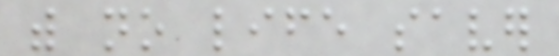with no life saver
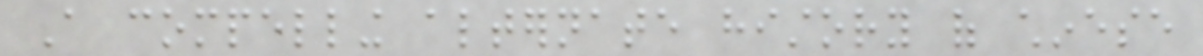A compelling alternate history of chinese
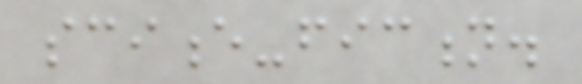science-fiction.
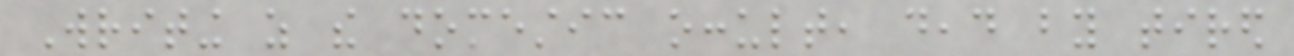Writing as the domestic occult, dead by tired
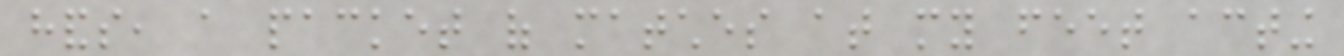hands, a packet of matches at my feet acting
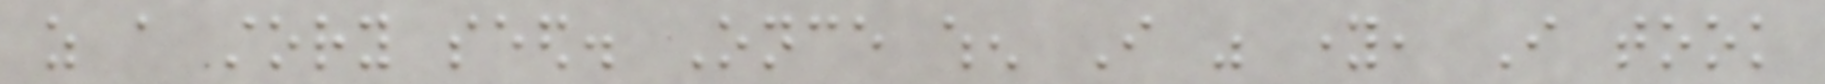as a story seed. Once when I was young, I took
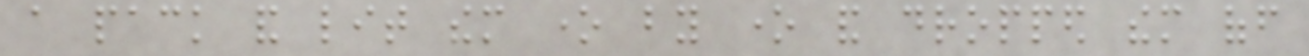a pack and lit them one by one and dropped them off
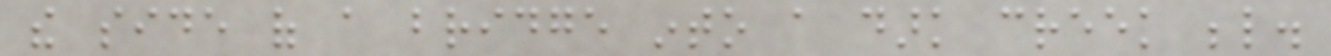the side of a bridge into a dark creek below.
